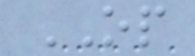OP
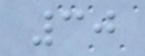30
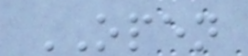OPEN
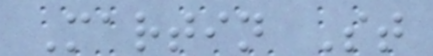Martin St
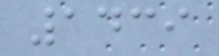1439
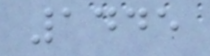1445
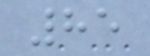85
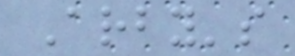Arby's
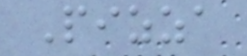Pizza
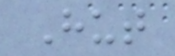Hut
